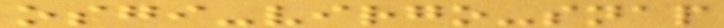osgi-virgo-snap
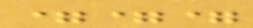===
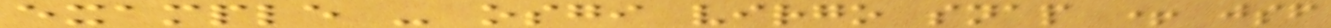example - osgi virgo snap + jsf
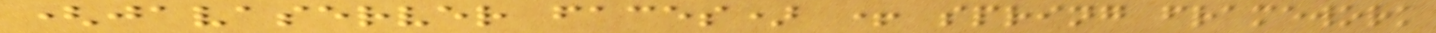(javaserver faces) + spring framework
